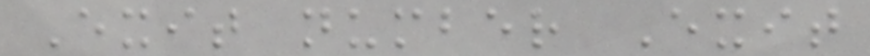Exit number Exit
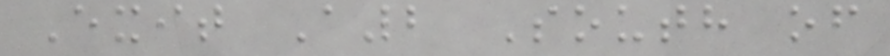Exit A2 South of
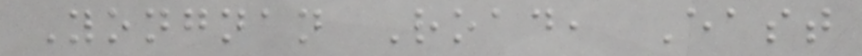Yongnan Road, East
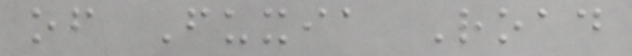of Fuxia Road
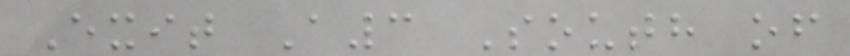Exit A3 South of
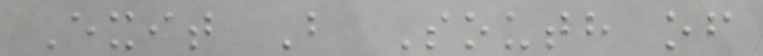Exit B South of
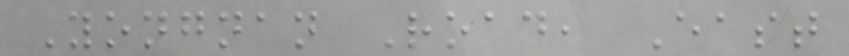Yongnan Road, East
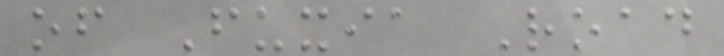of Fuxia Road
